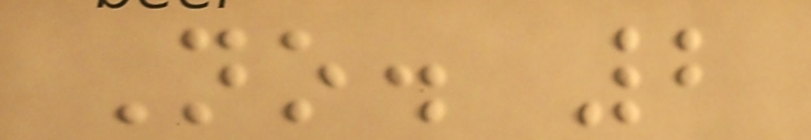No. 2
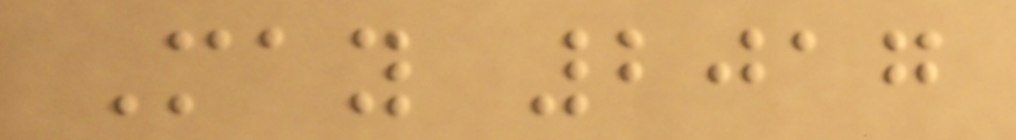May 2017
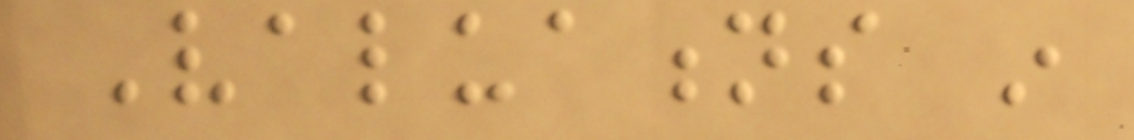Valuations in
